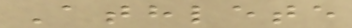Athlete
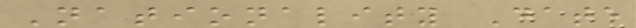Nationality Date
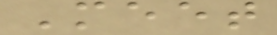Meet
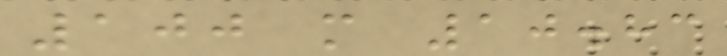100 m 10.83
